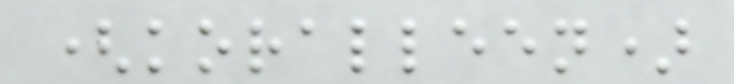(koralleen)
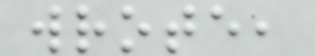wrote,
